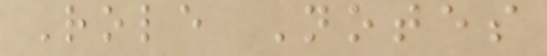Role Notes
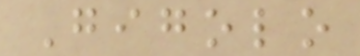Gigolo
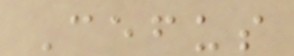Cefus
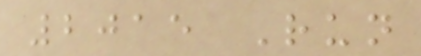2015 Run
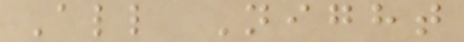All Night
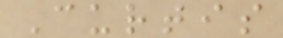Curtis
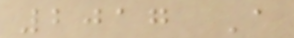2017 A
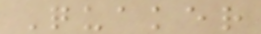Quaker
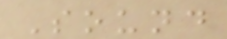Sound
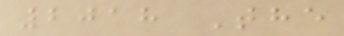2018 The
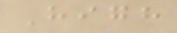High
